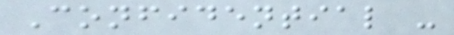Confidential -
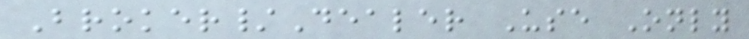Broker/Dealer Use Only
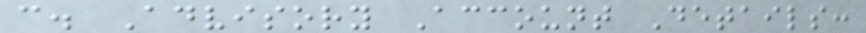c. Advisory Account Details:
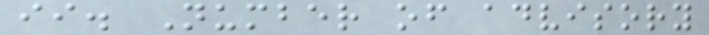ii. Number of advisory
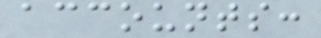accounts:
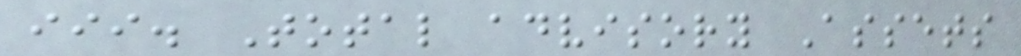iii. Total advisory Assets
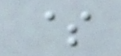$
